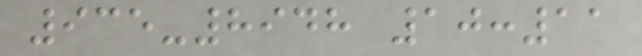935-8948 10:11
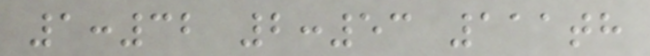1:32 2:53 111th
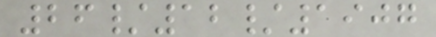26/12/1907
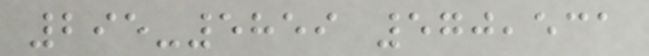295-5859 570,531
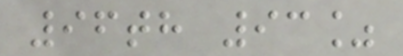96th 93%
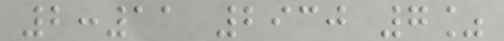2:11 2930 7%
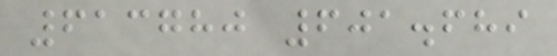613780 601.689
